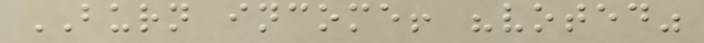BURN income! "voted"
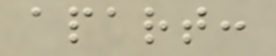apart:
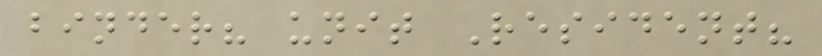binder? unit Resident?
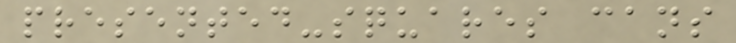presented-squares cans
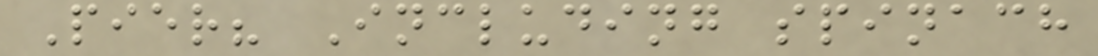Pier? Including spinach
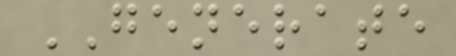GENERATE
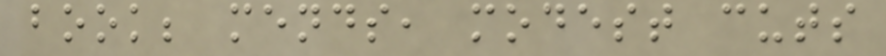book; mends, modest cuts
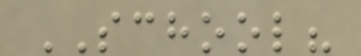SCHOOL?
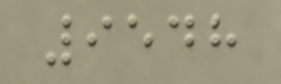9548
